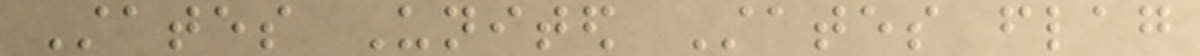States United States flag
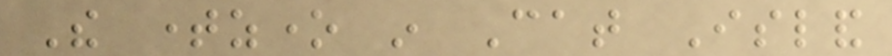The timezone in Cat Island
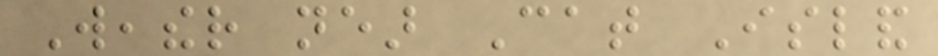Weather near Cat Island
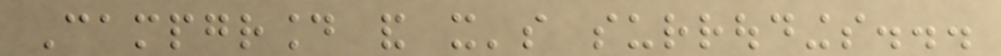Campground and it's surroudings...
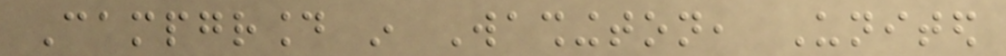Campground in Washington, United
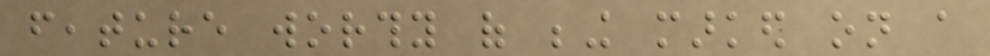feature worthy of being marked on a
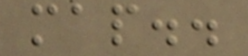map..
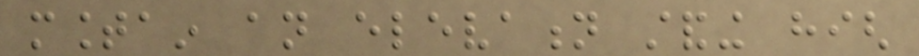mountain an elevation standing high
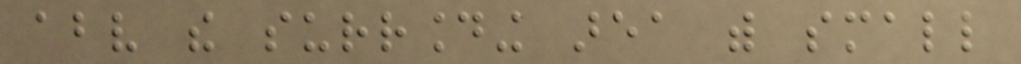above the surrounding area with small
